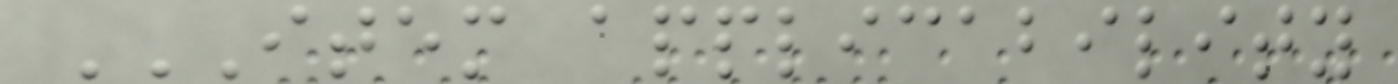ITEM APPLICABILITY
